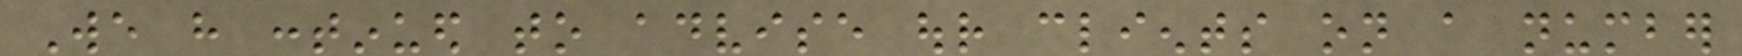We have continued to advise our clients on a number
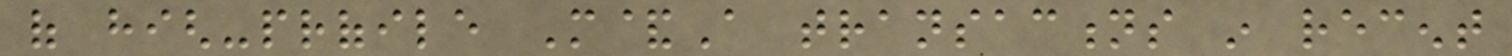of high-profile M&A transactions in recent
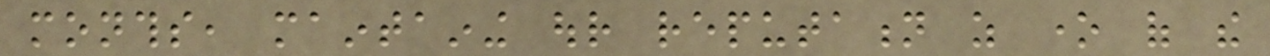months, maintaining our reputation as one of the
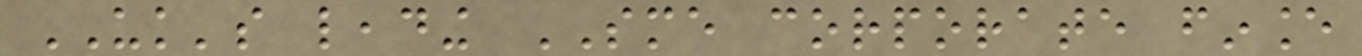UK's leading SME corporate finance
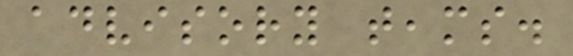advisory teams.
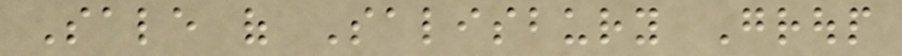Sale of Salisbury Group
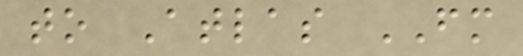to Atlas FM
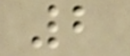2
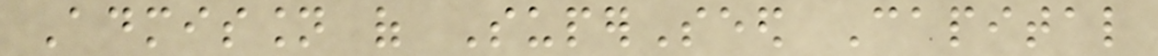Admission of SuperSeed Capital
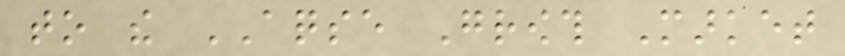to the AQSE Growth Market
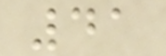41
